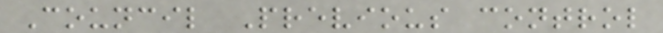Council Previous control
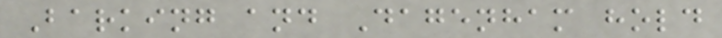Barking and Dagenham hold
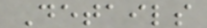Details
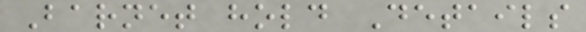Barnet hold Details
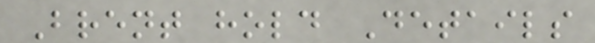Brent hold Details
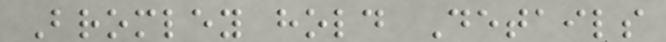Bromley hold Details
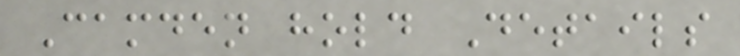Camden hold Details
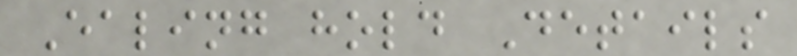Ealing hold Details
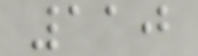110
